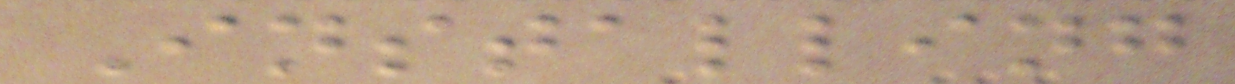Installing
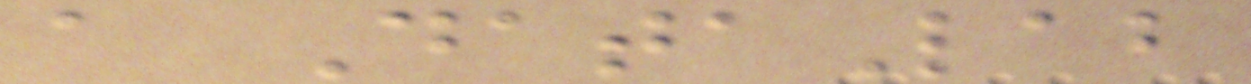a DataLab
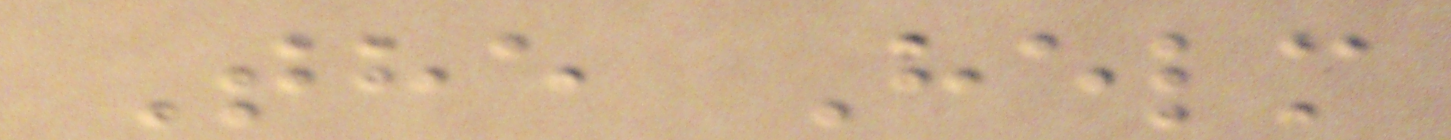The Helm
